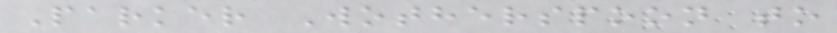Parker Wotherspoon to
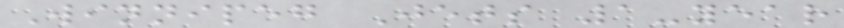Winnipeg Jets 1-year
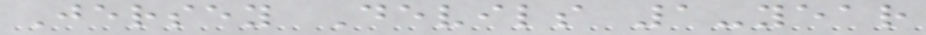Jersey Devils 1-year
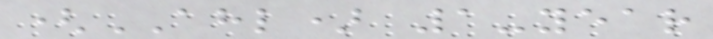(AHL) 1-year
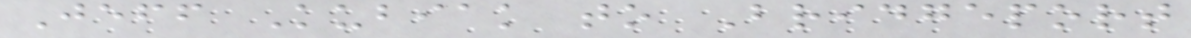Jeff Kubiak to Bridgeport
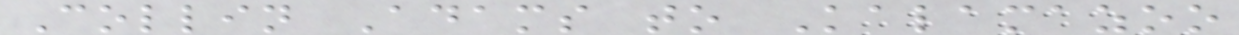Collin Adams to Kalamazoo
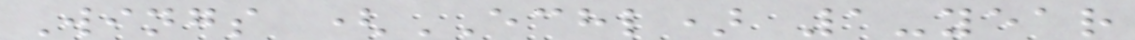Wings (ECHL) 1-year
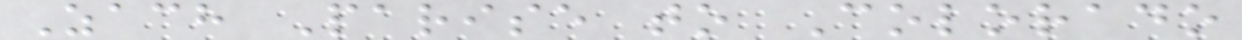Zach Parise to Colorado
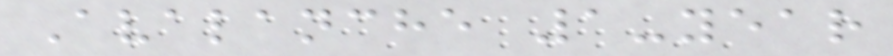Avalanche 1-year
